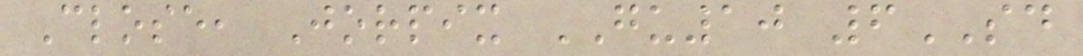Close, Jorpix GU10 6SD
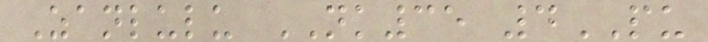Zanlulu NK35 4PU
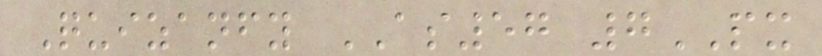Quizanfy AS57 7PX
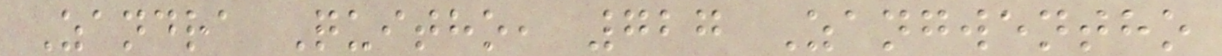Zandra Quitho, 727 Zangwentho
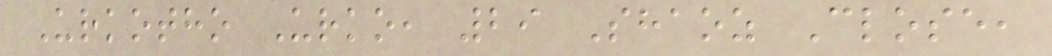Urkotho Urko, 29 Shaoz Close,
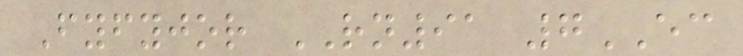Fyfyjor RN91 7EC
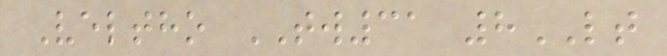Veltho TW31 8LT
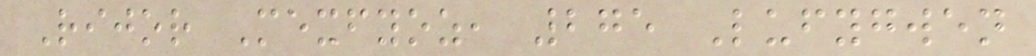Rijor Mexfyoz, 275 Lufygwen
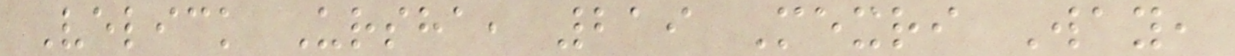Velick Ursha, 219 Mexri Way,
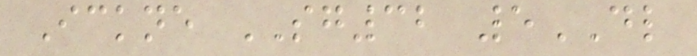Ickne SG32 5DL
